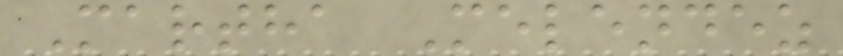Martha Melendez
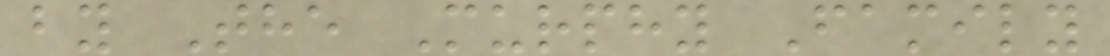by The Murphy Family
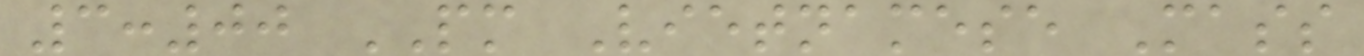3:00 PM Vietnamese Mass
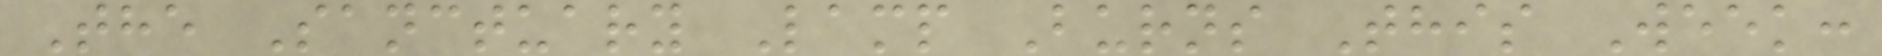The Sanctuary Lamp Burns This Week:
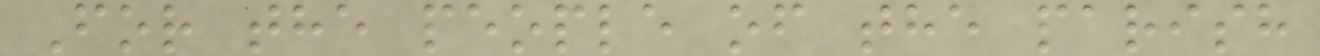For the people of the parish
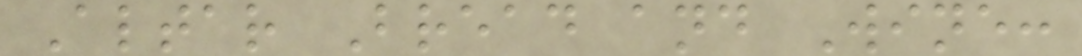Altar Bread and Wine:
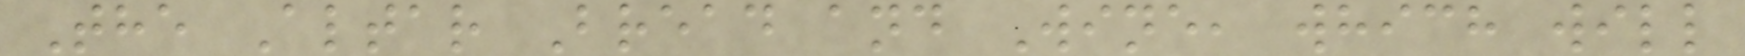The Altar Bread and Wine, which will
